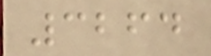3264
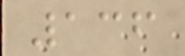136
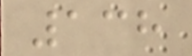138
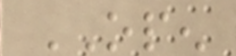OPEN
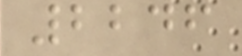2246
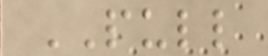PULL
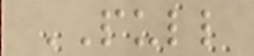PULL
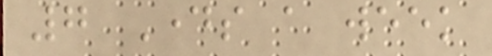7 Days a week
